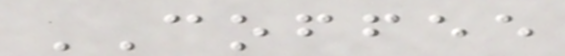COFFEE
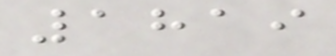1819
